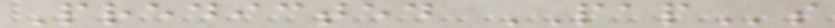Predicted PAPs
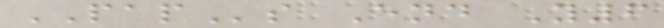PAPs End Y6
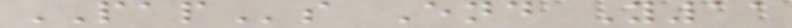PAPs End Y11
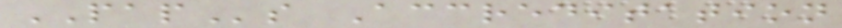PAPs Accreditation
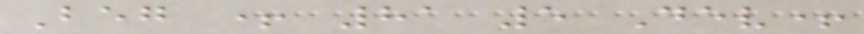Beg + 81 5 Dev+
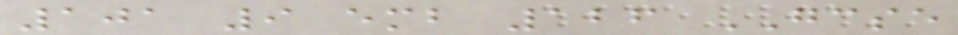101 9 emb 126 GCSE
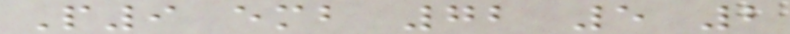P9 emb 72 5 2
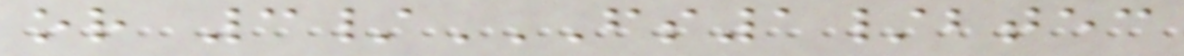or 3/FS1/BTEC
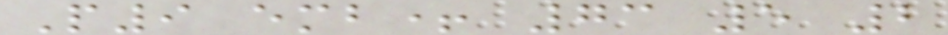P9 emb+ 73 5 2
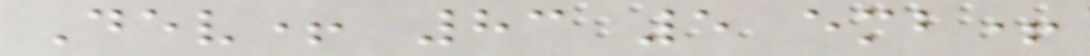Dev+ 83 5 emb+
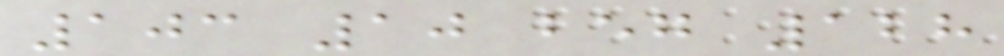103 10 beg 128
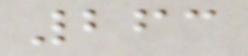263
